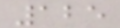125
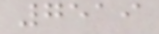7519
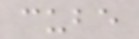cube
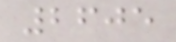2605
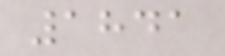1841
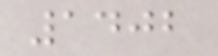1402
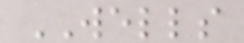WELLS
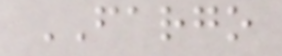FARGO
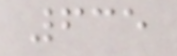635
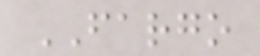FARGO
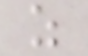z
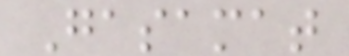Gasamat
